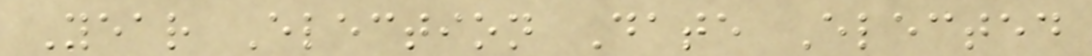Year Election Date Elected
